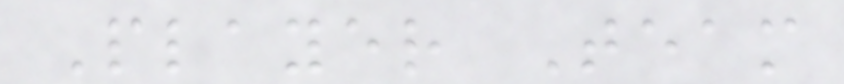Player Team
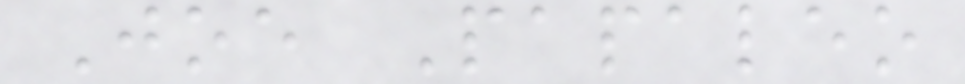Joe Papaleo
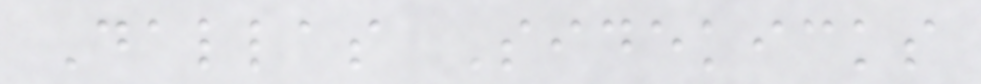Dallas Sidekicks
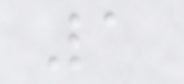1
